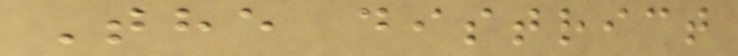The district
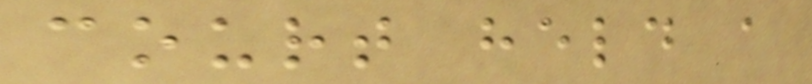court held a
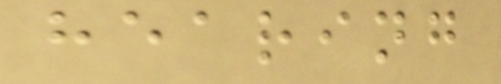hearing
